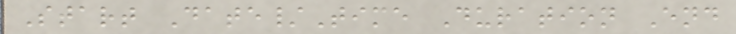Start Date/Time Duration End
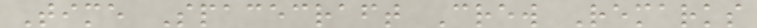Time Spacecraft Crew Remarks
